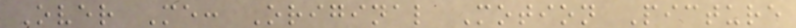Over Me: Original Motion Picture
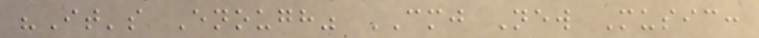"It's Enough" CMJ New Music:
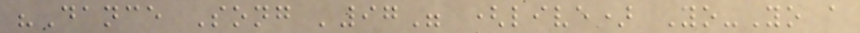"Dance Song '97" (live) Yo-Yo a
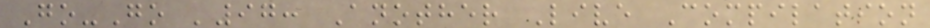Go-Go '97: Another Live Compilation
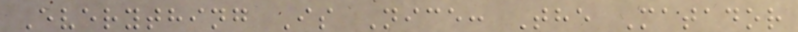Everything Is Nice: The Matador
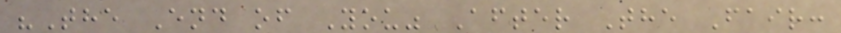"The End of You" After The Fair:
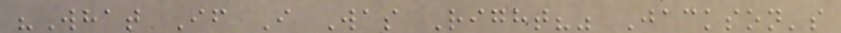"What If I Was Right?" Jackson's
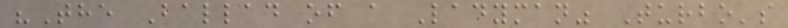"The Ballad of a Ladyman" Turbo's
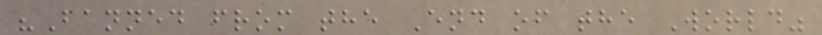"Banned from the End of the World"
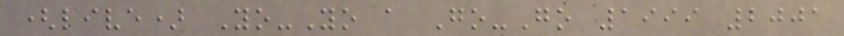(live) Yo-Yo a Go-Go 1999 2001
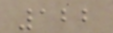122
